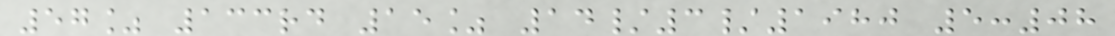57% 133rd 15% 14/3/1980 5:08
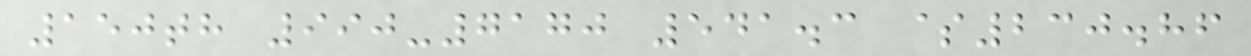150th 990-7170 541.3 $230.86
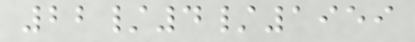22/4/1959
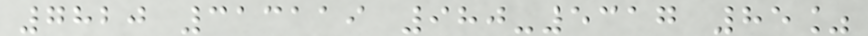7820 313119 980-5317 85%
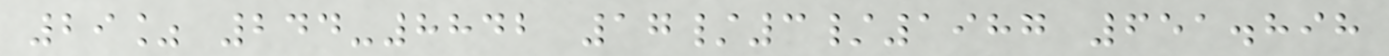29% 244-8842 17/3/1987 651.898
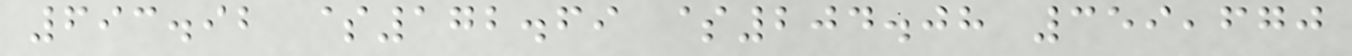693.92 $172.69 $204.08 359,670
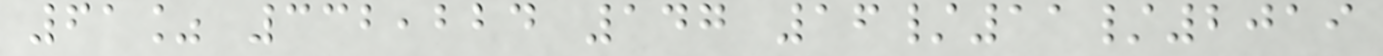61% 332,224 147 16/11/2019
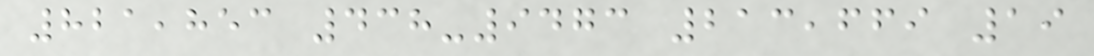821,853 438-9473 213,669 19
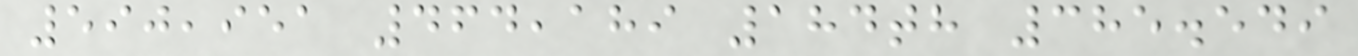590,951 464,189 184th 385.549
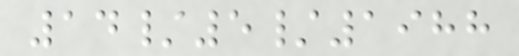14/5/1988
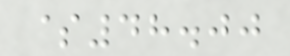$48.00
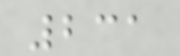231
